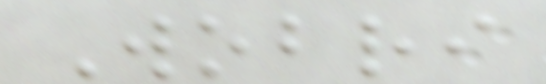Wobri
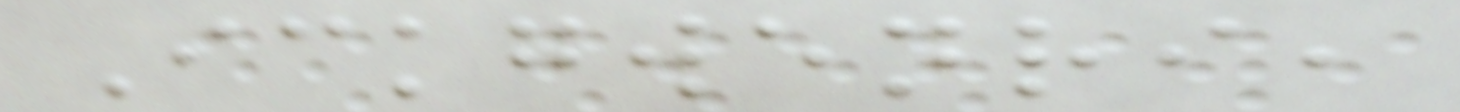Ickgwenri,
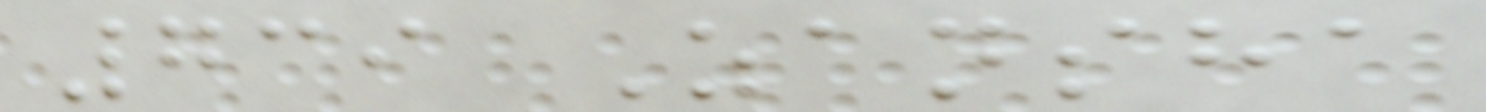739 Zansha
